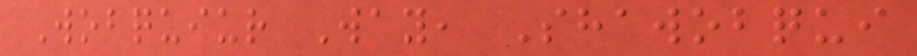Wobquiur Way, Shawobqui
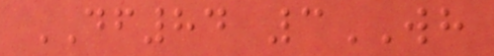DF84 3WH
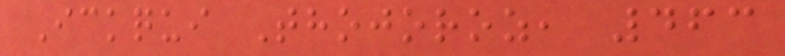Ickqui Thojoroz, 463
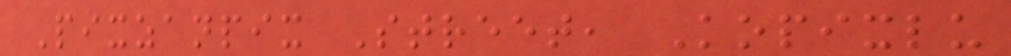Pixzanpix Street, Kopixlu
